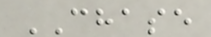CHASE
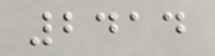2414
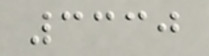3330
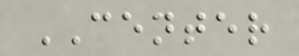CENTER
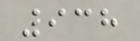938
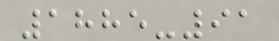1885-91
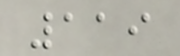119
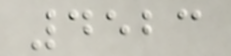4523
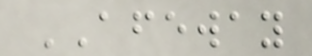AFEWAY
